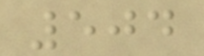504
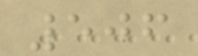506
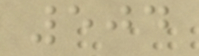504
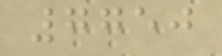7750
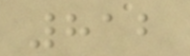812
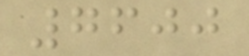7600
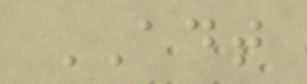ADT
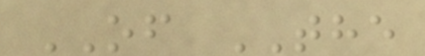OF THE
